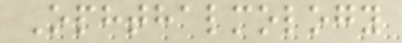Ophthalmology
